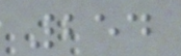254
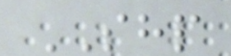SHP
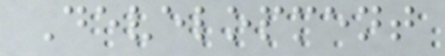Development
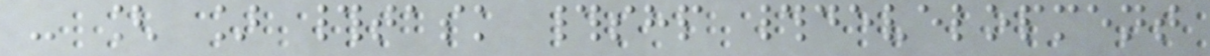- [ ] #task #shp #development
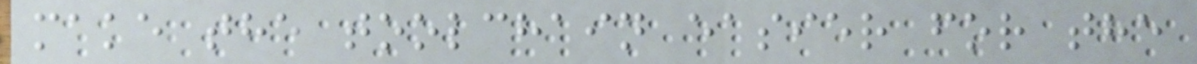make the toolchain easier for the
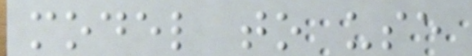model to use
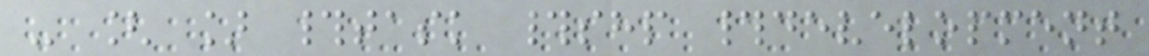- [ ] #task #shp #development
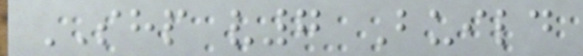SHP v7 Build
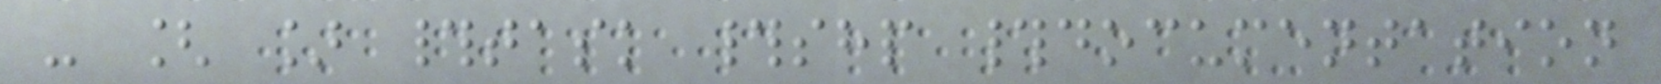- [ ] #task #shp #documentation
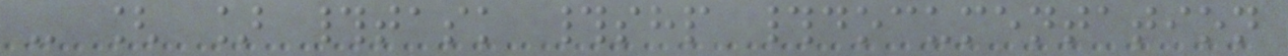- [ ] #task #shp #documentation
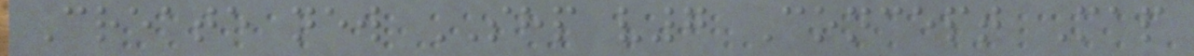Create new SHP v7 Concept Map
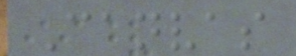Canvas
